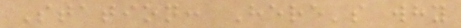Station: Here's why
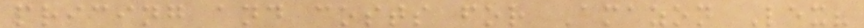pricing and costs for Amazon Lex?
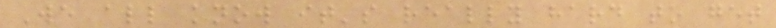We all know it's really hard to get
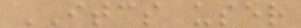ITCS user
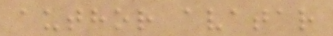author avatar
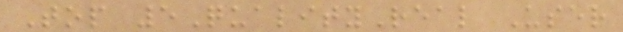Top 5QualityReal User
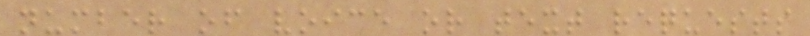number of voice or text requests
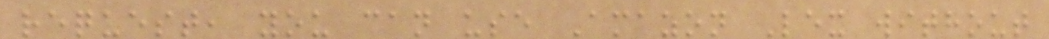request, you can use Amazon Lex without
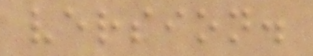version.
